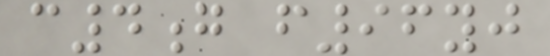c4g f96yj
